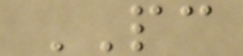PC
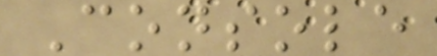Console
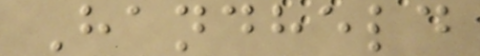Handheld
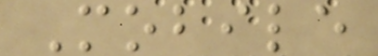Mobile
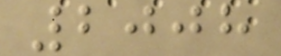2008
